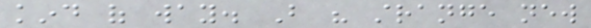kind of way. But his strange new
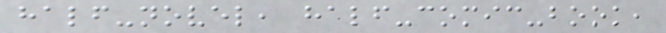half-novel, half-comic-book,
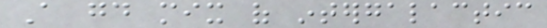A good mix of intergalactic
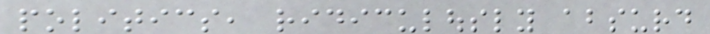politics, ridiculously absurd
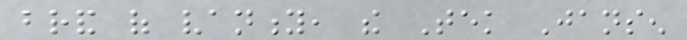brand of vanity, the Tek Jansen
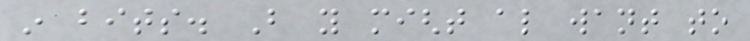in bits. But you might also want to
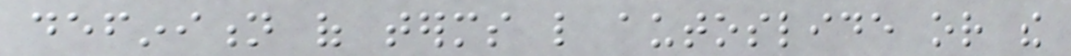definition of terms like autoslide or the
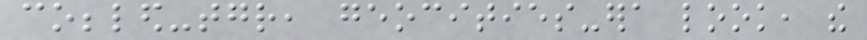cobbled-together, geocities-era look, the
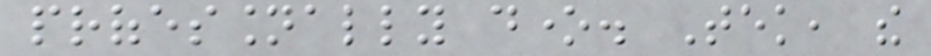professionally done. Tek, the
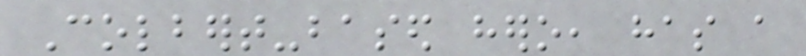Colbert-based hero, has a
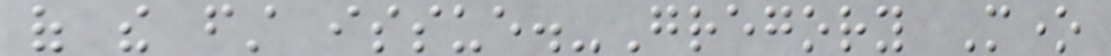of the first issue.-Gregory Mone
